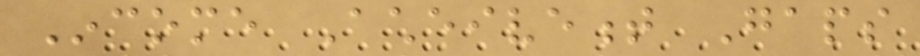Income Acheivement Gaps
